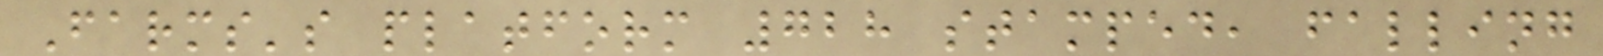Farms's platform 728 stamped, falling
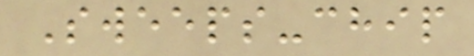Sweeps-chip
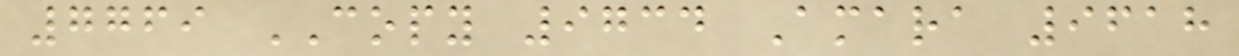7769 COPY 9734 Amara 9618
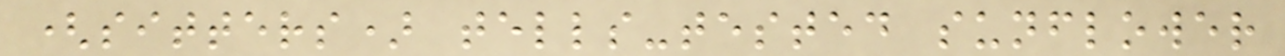(sitters) tells-tested sunflower
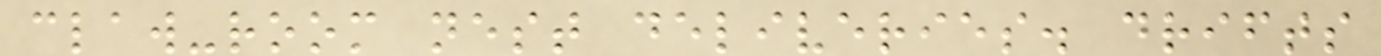claw-room nest deliveries. drifts
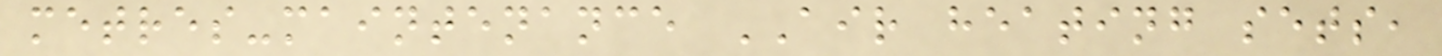metres-maintenance AIR heating sets,
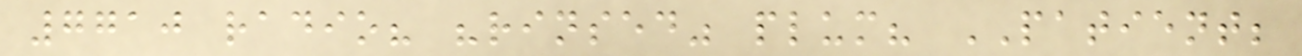7710 radio? "rinsed" plum? PATIENT;
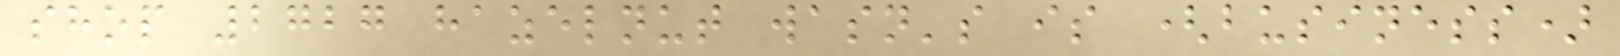shop 2727 hazelnut wasn's is (business)
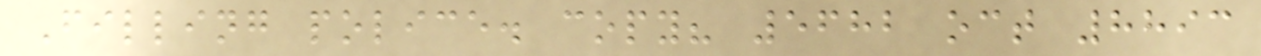Filling police. copy? 5682 oct 8893
